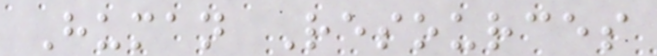Human Resources
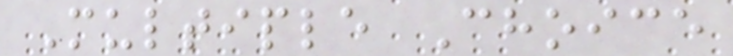Multiple Choice
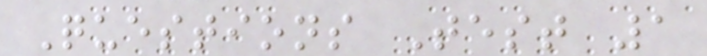Questions Test 1
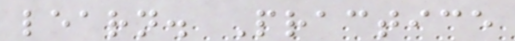learn. Practice
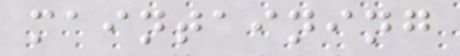maintaining
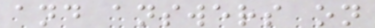and answers on
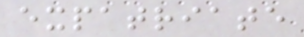expatriate
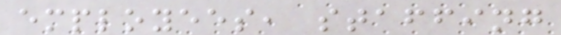employees, staffing
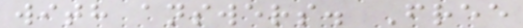with answers. Free
